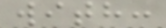with:
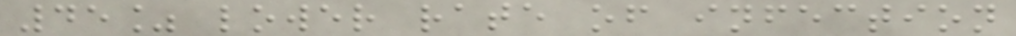45% lower rate of infection
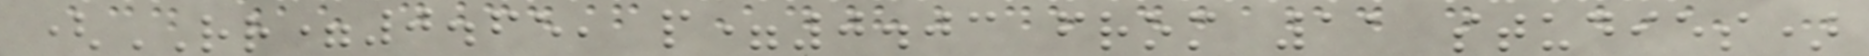(RR=0.65, p=0.03 from 11 studies)
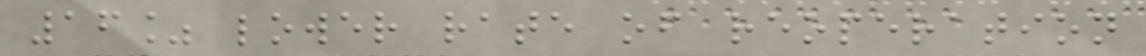16% lower rate of reoperation
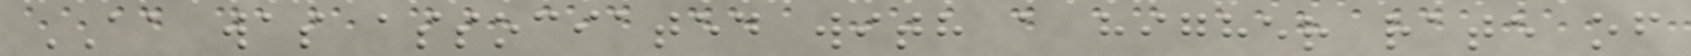AA was associated with a higher rate of
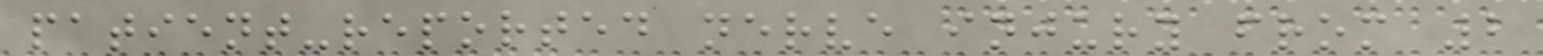patient-reported nerve injury from 2
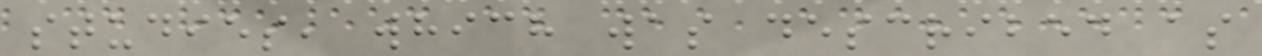studies, which was described as
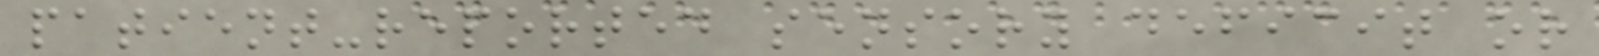patient-reported sensory deficit or
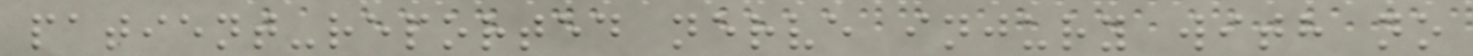patient-reported nerve injury with no
